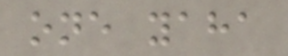one yaha
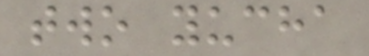two yucha
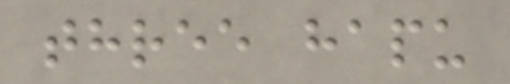three hapu
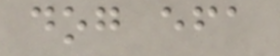dog efa
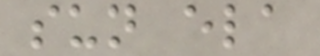sun ela
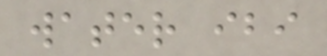water ibi
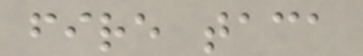fire taca
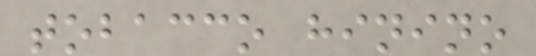tobacco hinino
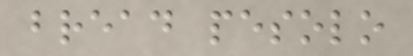bread pesolo
